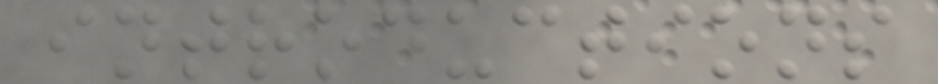introductions
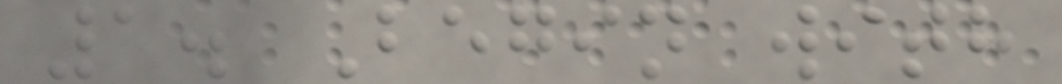1. Begin with
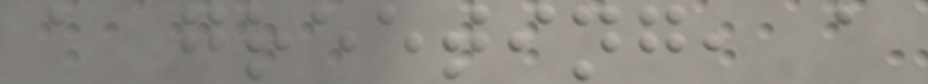a greeting, a
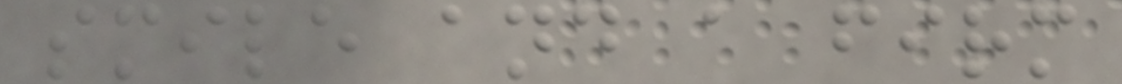smile and a firm
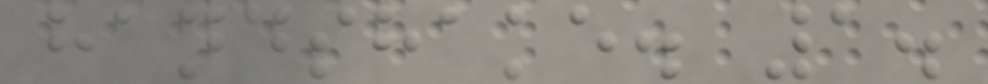handshake. 1.
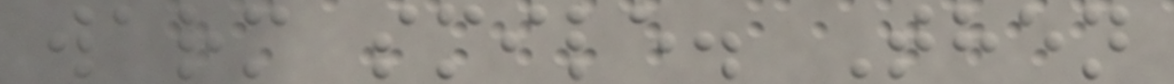warm smile. Then
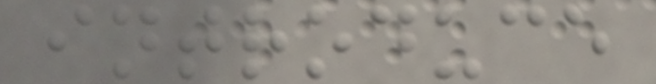introduce
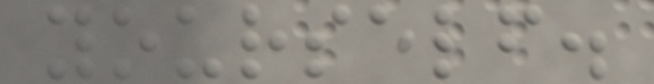yourself.
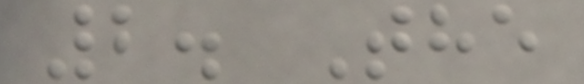2. The
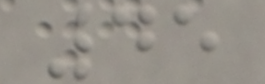45
